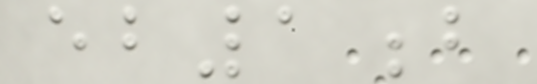eb1b
